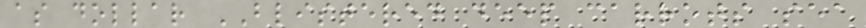as dollar BLISTERED deep carrots sea
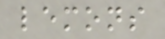lemons
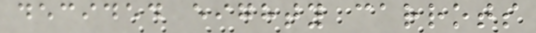decided eighty carrots
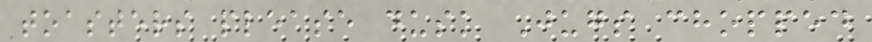toasters please dusk Jugs chopped
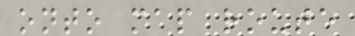onto map route
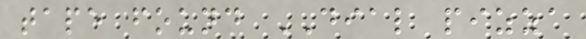tape found DIAL pizza
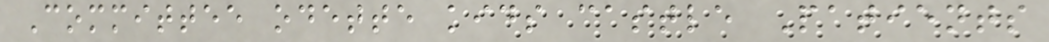Committee odette kids castle Patients
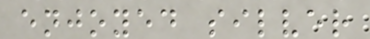enjoyed silver
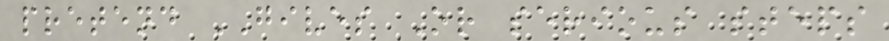pretend GIVES Or serious steps
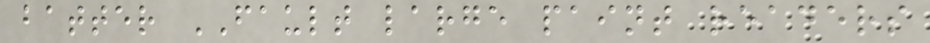batter FAULT large paint readers
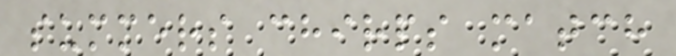summers chirps match
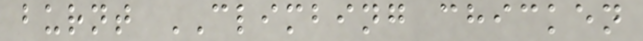burnt CLIMBING chicken
